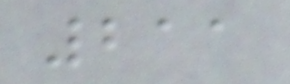211
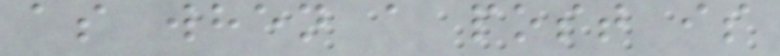as when a post is
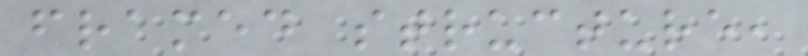framed structure,
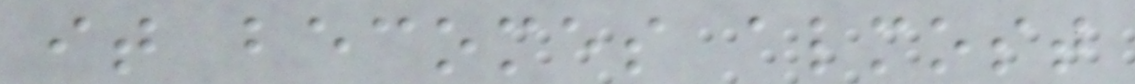it becomes almost
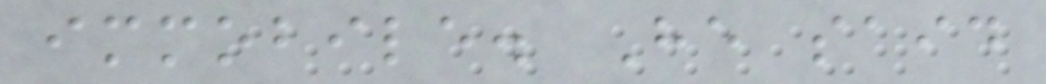immobile. He said
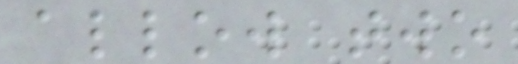allow two
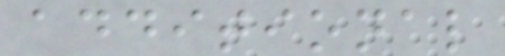additional
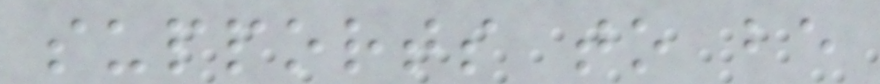supports to be
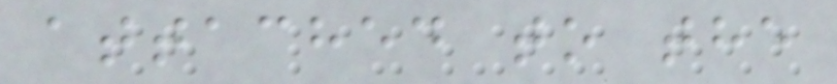attached to the
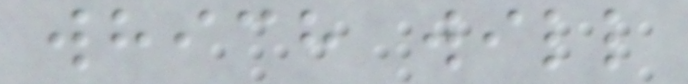which will
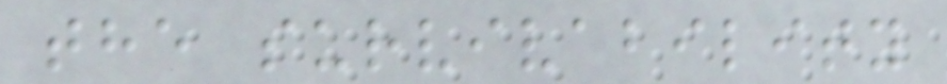the survivability
